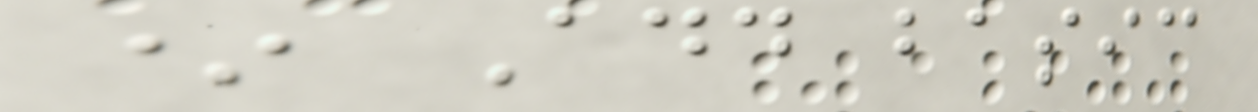* Add basic
